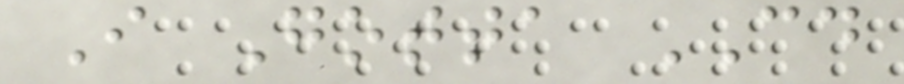I Gotta CD
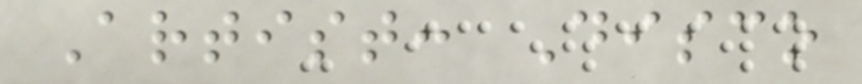Artist: Disco
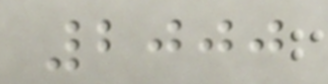2000
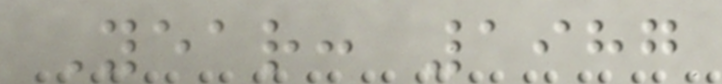Year: 1987
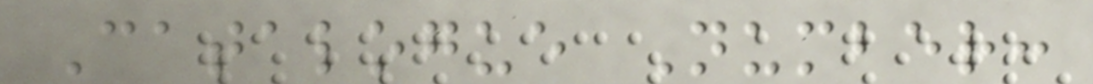Catalogue Number:
